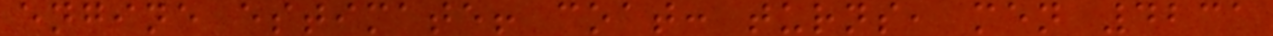engine estimate! coat: turns, men 4231
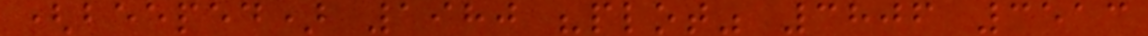(beeped) 1980 "plot" 3806 3513
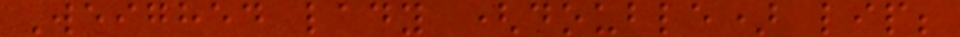Weighed lady (double) lip;
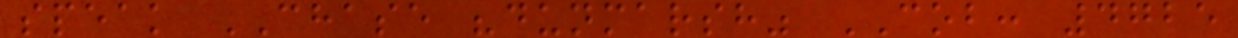speak CHASE "dunmarsh" COB: 4725
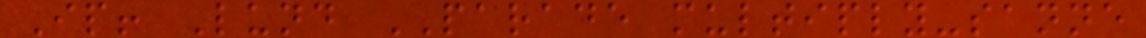Ip! Lund PARADE multiply-sanne
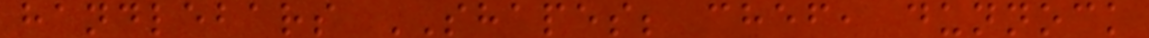handlebars SHAPES; chef, dunnock
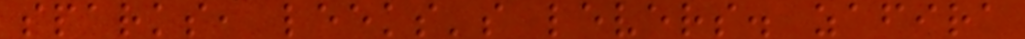sparks, leeks's levers. zafira
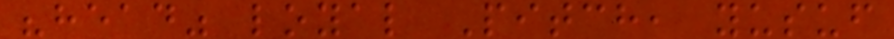"head" loyal Pitch, yusuf
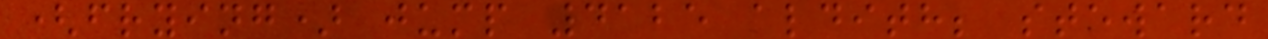(frying) jump 4125 aldith; steward
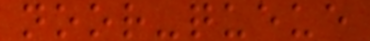noor-queue
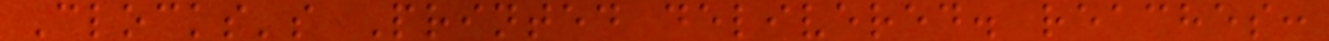Clocks's Printed delivered. reaches:
